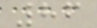86
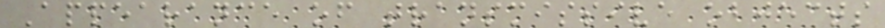Appearance of transmissive objects
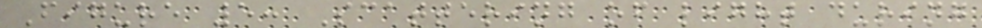Figure 5: Scattering of light during
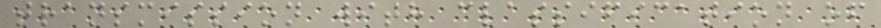transmission with classification of
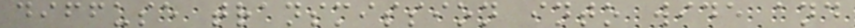diffuse transmission into wide and
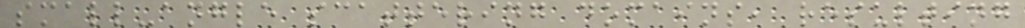small-angle scattering domains, resulting
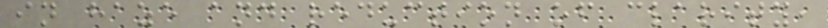in haze and reduction of clarity,
